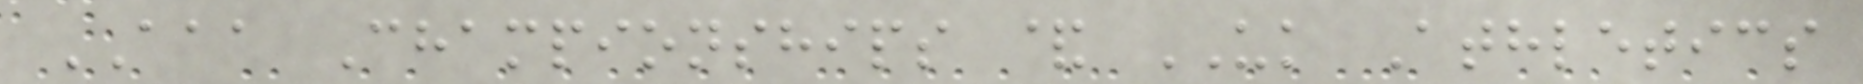AAA Championships & UK Athletics
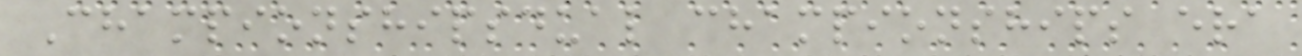Championshipsdual championships era
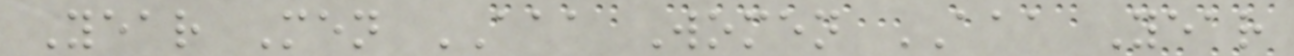Year Men AAA Women AAA Year
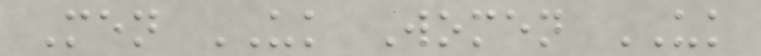Men UK Women UK
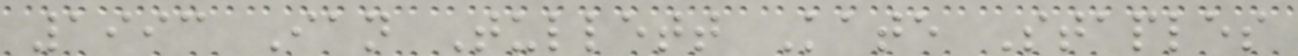1993 Ian Tullett Kate Staples
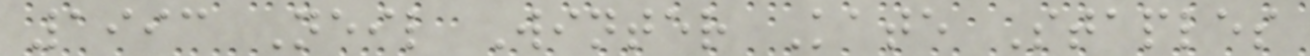1993 Neil Winter Kate Staples
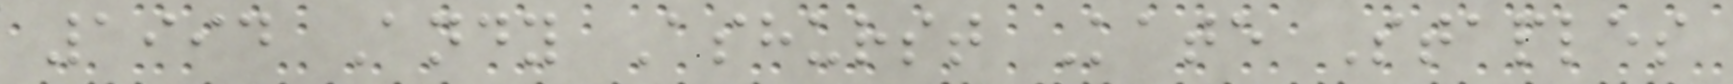1994 Andy Ashurst Kate Staples
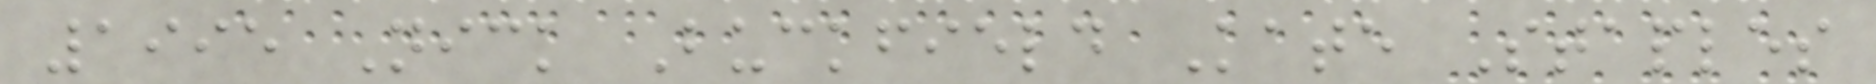1995 Nick Buckfield Kate Staples
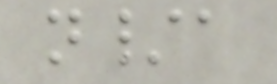n/a
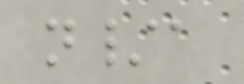n/a
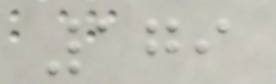179
